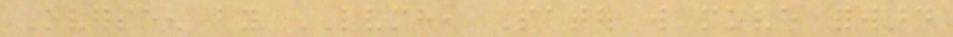Overseen by LVMH, Patou will move forward
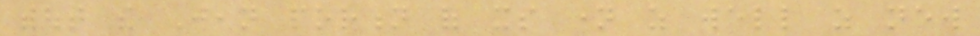without the Jean portion of its name as well as new
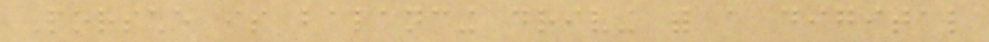Porsche is balancing driving with a digital
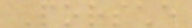Porsche
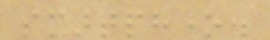smartphone.
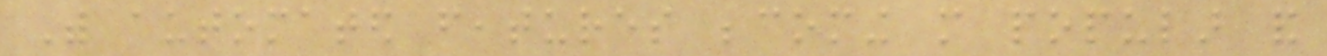With automated features becoming more popular and
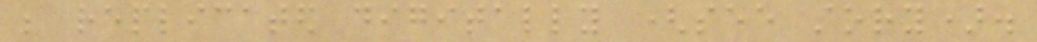be replicated digitally (see story).
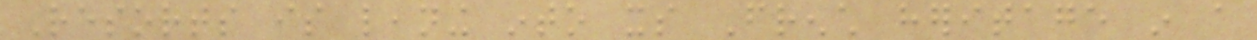Resorts is leaning into its French heritage in a
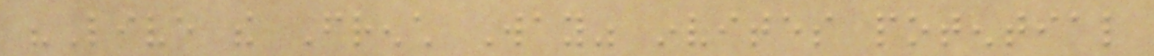"Live the French Way" invites potential
